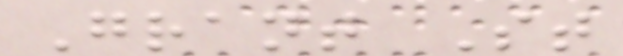Grant St
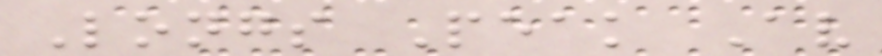Longs Peak Av
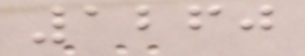1260
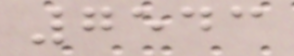7543
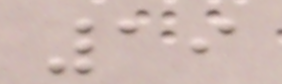19
